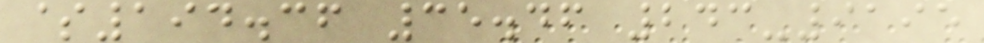$194.36 35.46 243-9195
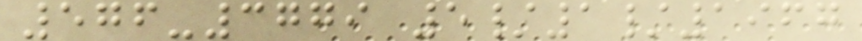576-3779 5/1/1967
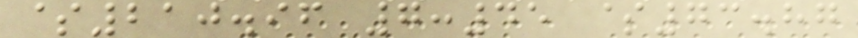$210.96 7:45 $73.87
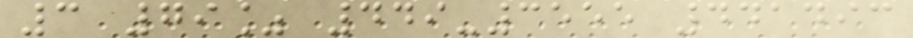3 79% 449-3555 441493
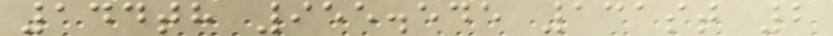144th 955.545 131st 2
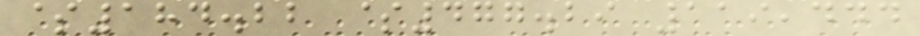$184.22 $477.29 119,444
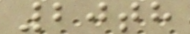20th
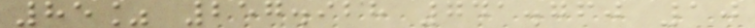85% 257.928 741.760 10
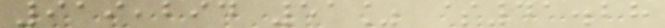919,294 51% $41.28
